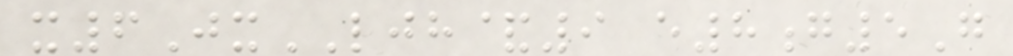x6JxLJH&9 e8g5G
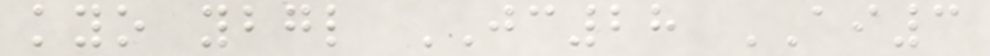kyo ybgl JC28 AI3
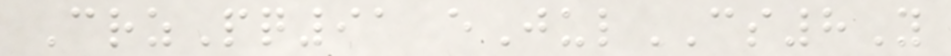CrzPq91 eJulCS8Y
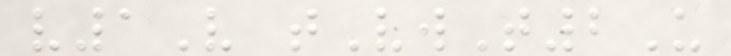v1V tVwT2U
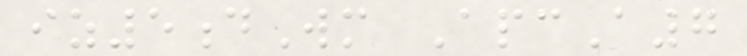iz5dWm ApcA7
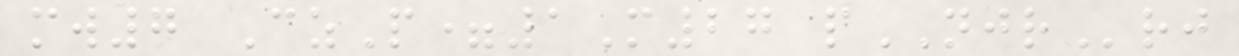mw7 CzP=1M27 pNJRrj
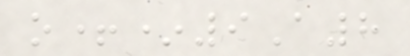o+*9A8
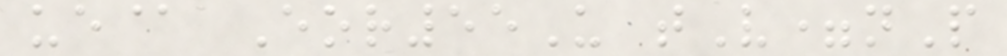ue@ Eor55U tV=nP
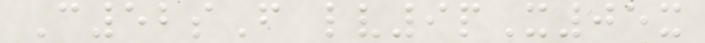C52sF lv9pX05x
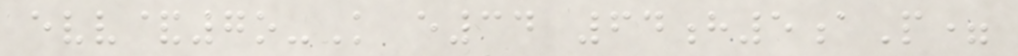evv&7o-K e34 64h5aP=
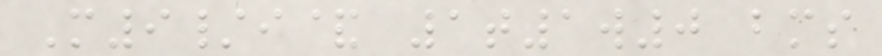M9/i& 1t1w0 bms
